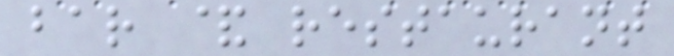bar & restaurant
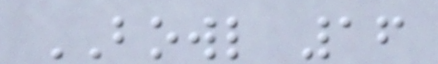BOWL 16
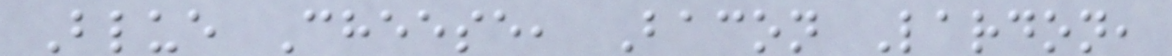Blue Cheese, Bacon Lardon,
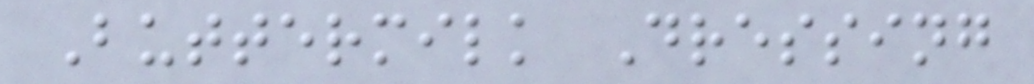Buttermilk Dressing
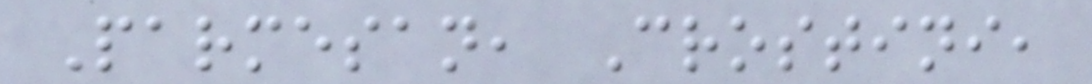Parmesan, Crostini,
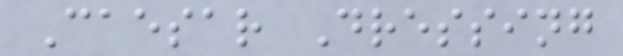Caesar Dressing
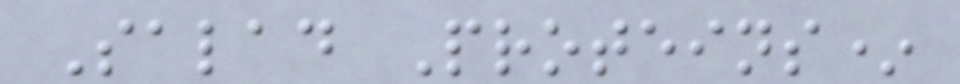Salad Proteins*
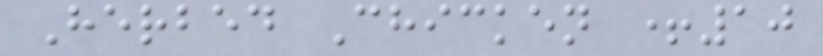Herbed Chicken +10
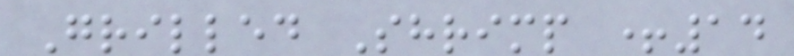Grilled Shrimp +14
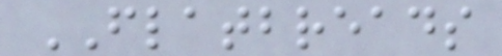FLATBREADS
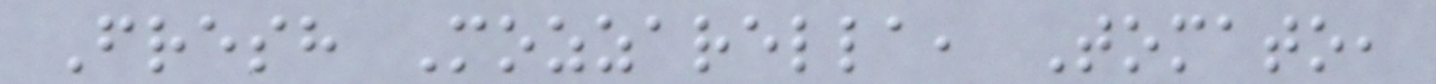Fresh Mozzarella, Tomato,
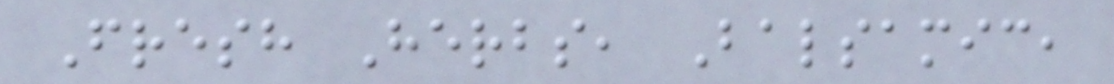Fresh Herbs, Balsamic,
